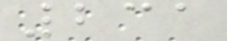231
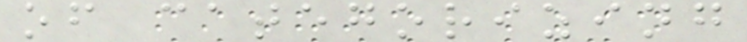of categorizing
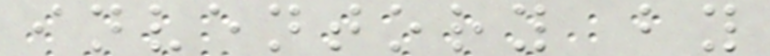inventory by
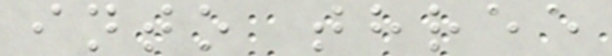into three
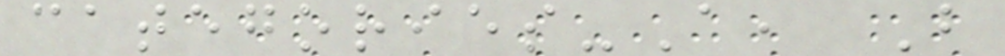categories-A, B
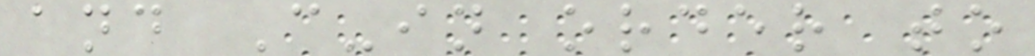and C-in order to
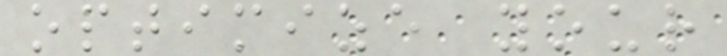optimize your
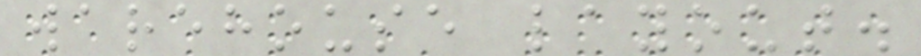warehouse layout.
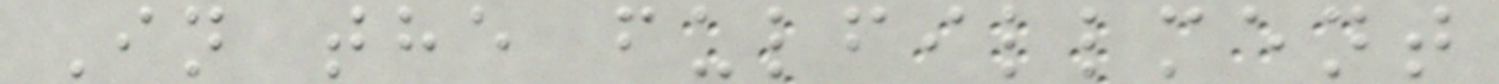In the fulfillment
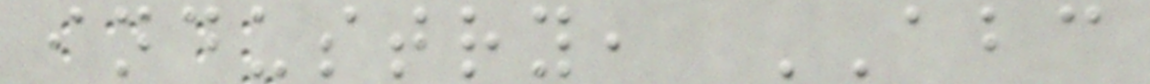industry, ABC
